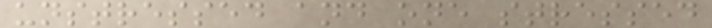unstressed and one stressed
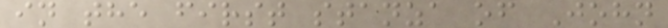in the first stanza of John
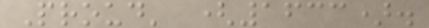Proud' (1633).
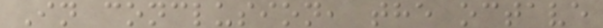In conclusion, the octave
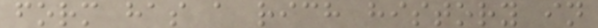form has a rich history in
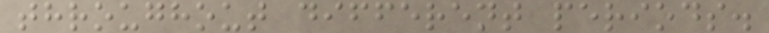throughout different periods.
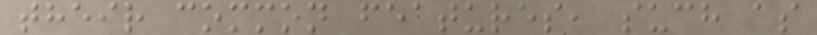their common features, such as
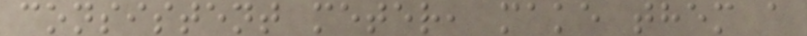consistent meter, make them a
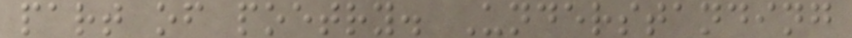part of poetry. Understanding
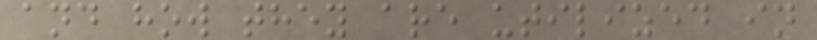and how they are utilized in
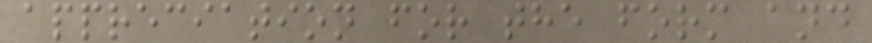appreciation for the form and
